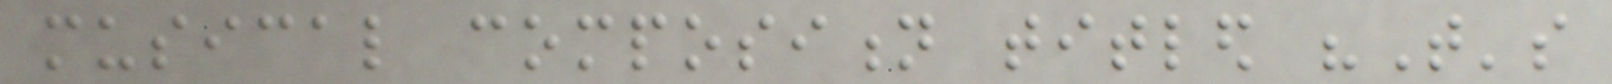musical composition titled "That's
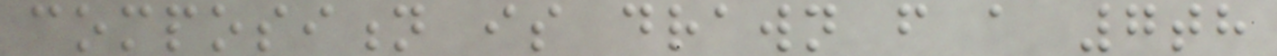composition is drawn from a 7th
